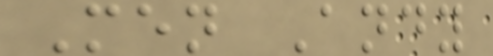Men Andy
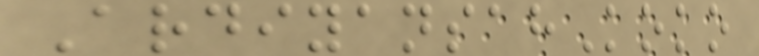ArdiyansahKoko
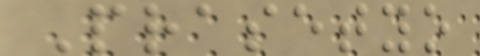Prasetyo
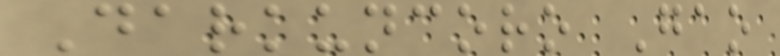Darkuncoro Gao
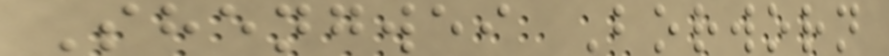Shengwei Borworn
